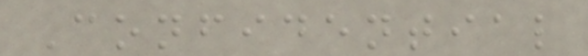Confidential
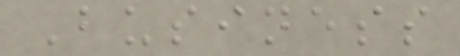Business
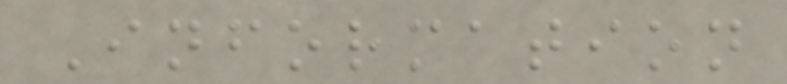Information
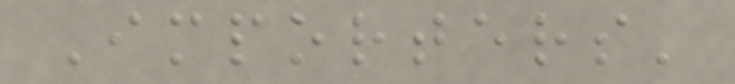Importers'
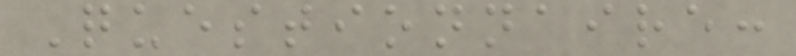Questionnaire:
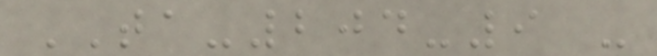TA-204-9 -
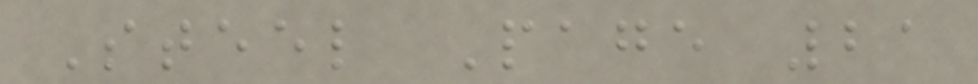Steel Page 21
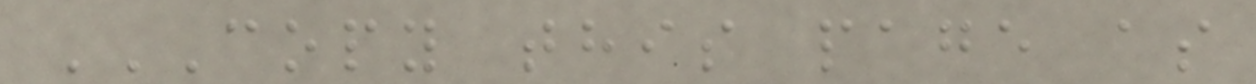COPY THIS PAGE AS
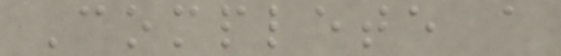Complete a
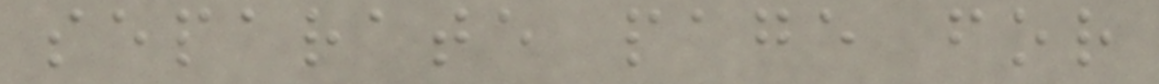separate page for
